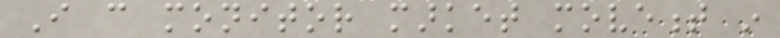I can monitor market movement in
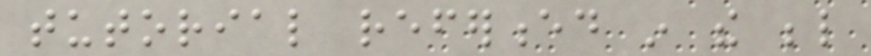tutorial referenced in the below
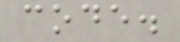code.
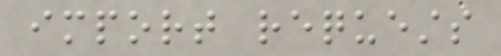import requests
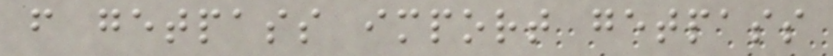from getpass import getpass
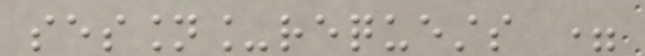session_requests =
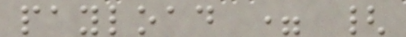payload = {
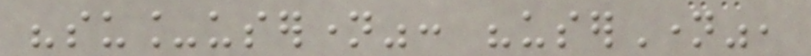"su_username": "userName",
